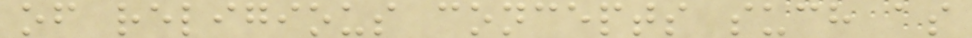of religious concepts such as
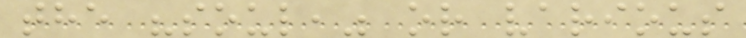the "soul," or various
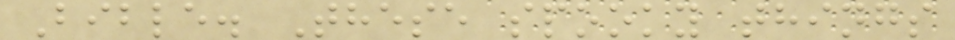Bible. These spooky things
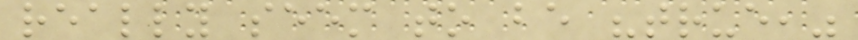really seem to be "true,"
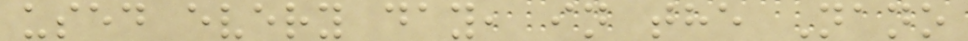used every day, in the Nano
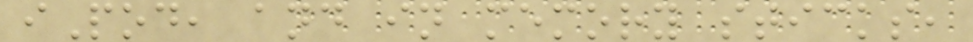iPod, and in memory sticks,
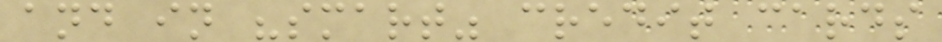and in "smart" credit cards
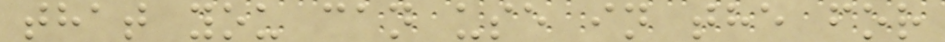that you can use in the for
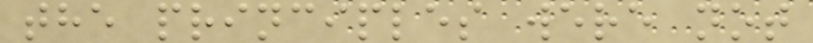the principles were not
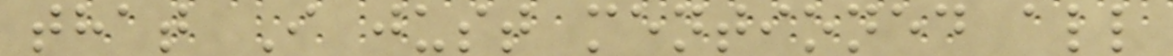that I just mentioned all
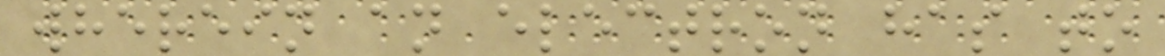wherein an electron has to
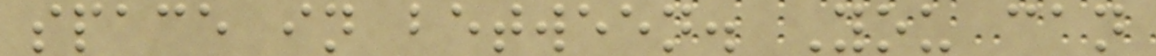space in between. You can
